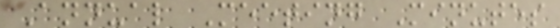Annual Meeting Minutes
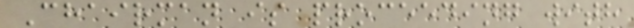Chairman is proceeding with
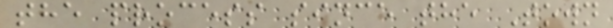the process since the Town
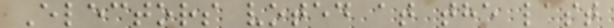Electors voted at the last
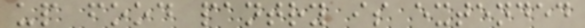up food pantry is extended
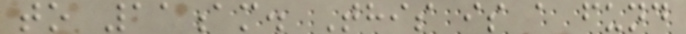to 11am. This is a fund
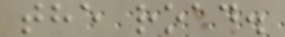the road.
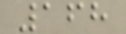168
